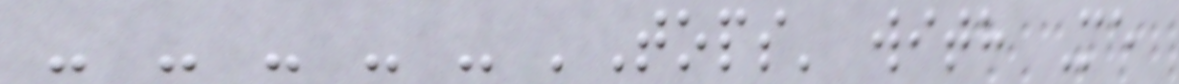- - - - - 'Tops' with Me
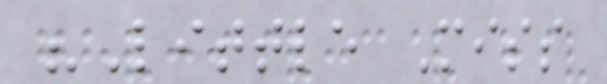"Little Miss
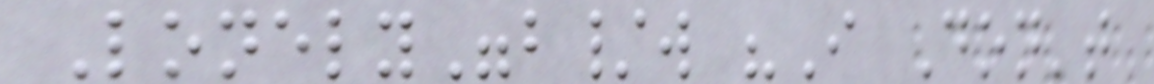Lonely"b/w "I Don't
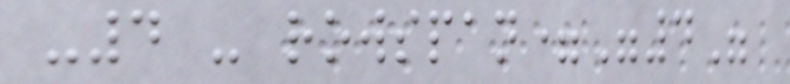-4 - rowspan="4"
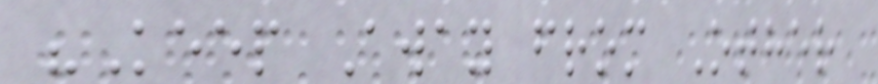"Keep Away from Other
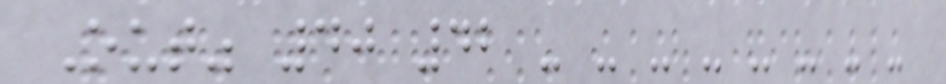Out" 40 42 - - - - - - - -
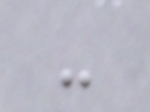-
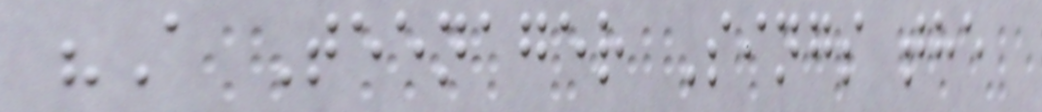"A Teenager Sings the
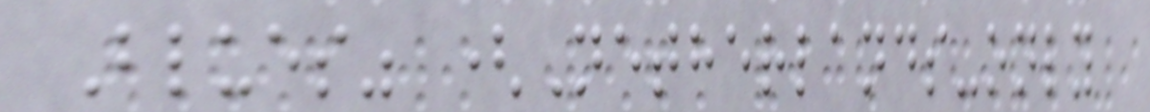Blues" (Netherlands-only
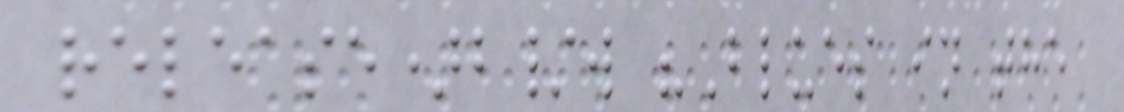release)b/w "Blues in the
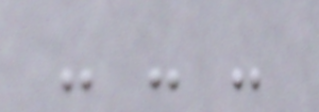- - -
